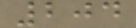204
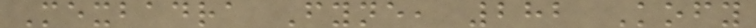Mexbadra Fyne, 282 Kofy
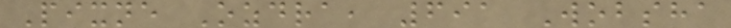Pixne Ozdra, 691 Wobsha
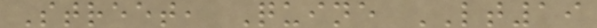Street, Quine LT19
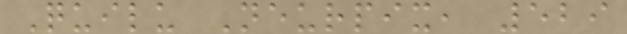Quilu Neurpix, 529
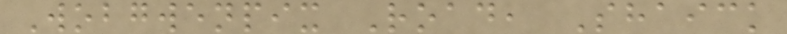Wobgwenpix Road, Shaick
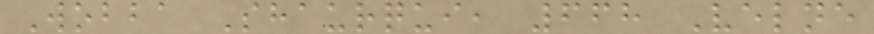Wobba Shaurqui, 668 Velne
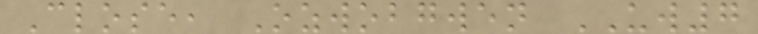Close, Ozwobgwen UW7
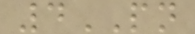4PN
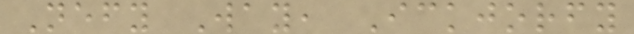Nefy Way, Ickjorfy
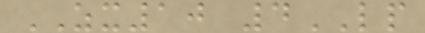ZX10 4LP
